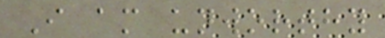I am unworthy
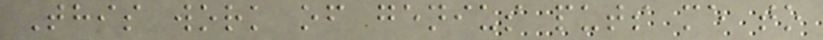This work of genius puts me to
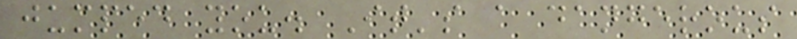jumped you. It's a dangerous
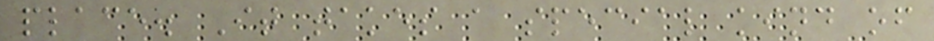place. It takes a special kind of
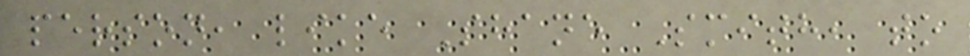person, like Shane Smith, to
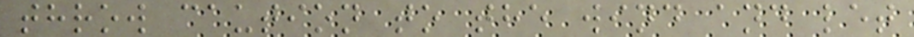throw caution to the wind and let
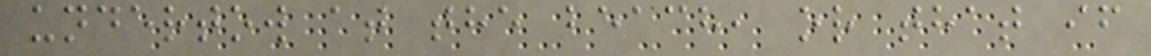undertow at the beach, or that if
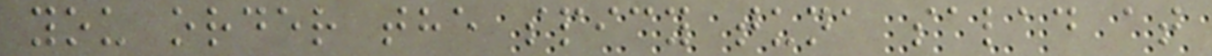you order the spicy tuna salad at
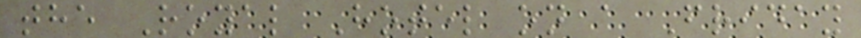the Royal Hotel on a Friday
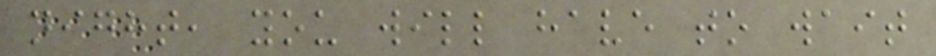night, you will have to wait
